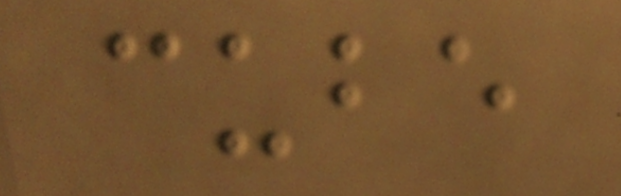cube
